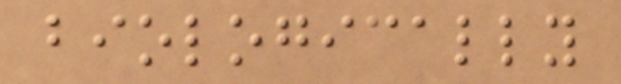biologically
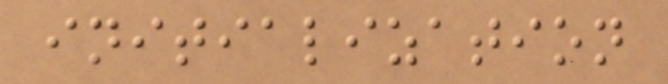initialization
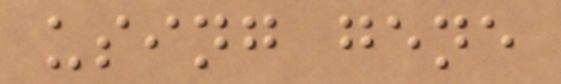using gene
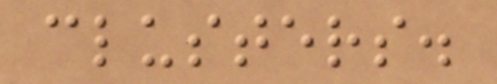clusters.
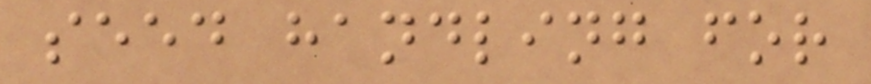seed handling for
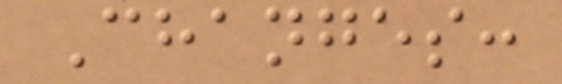Changes:
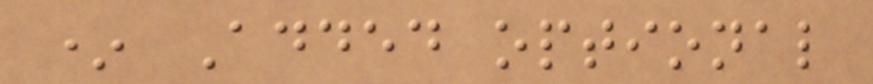* Added optional
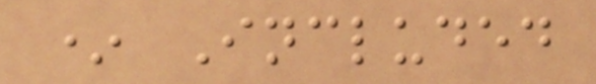* Included
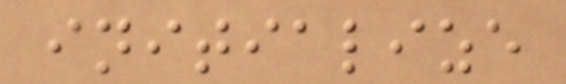initialize
